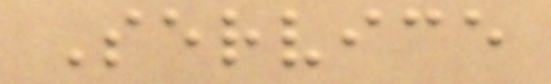Service
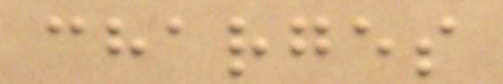charges
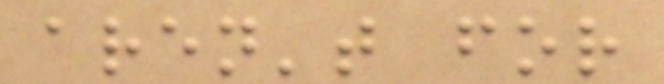aren't for
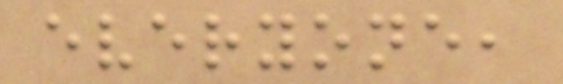everyone,
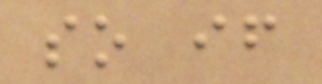so if
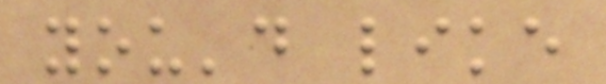you'd like
